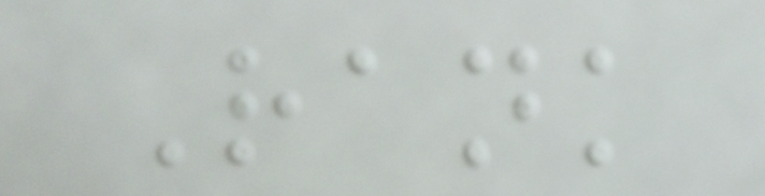Rank
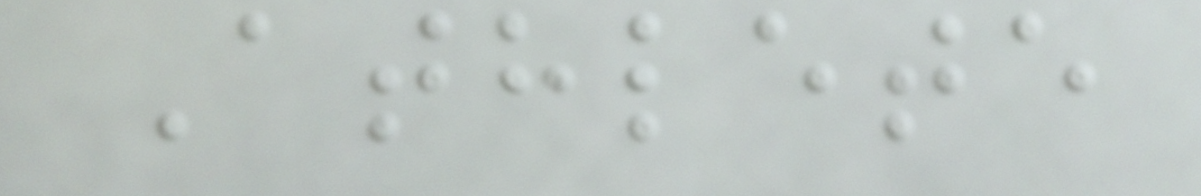Athlete
